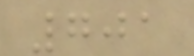701
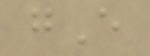gE
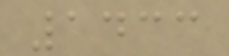1433
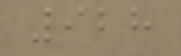928
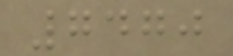7470
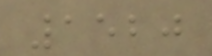1520
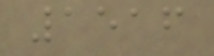1516
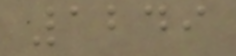1249
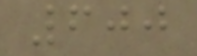600
